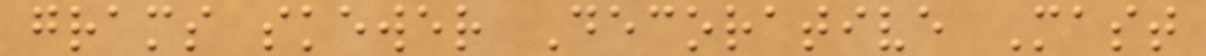grams skewer Decorative Mast
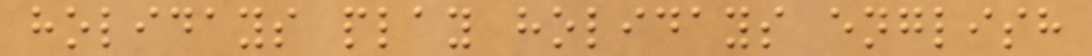holidays play holidays english
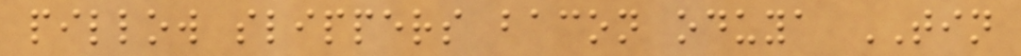pillow slippers bacon oduya TIN
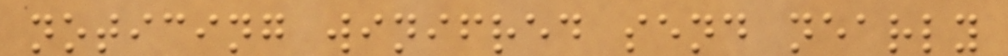noticing winifred send nearly
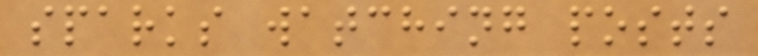sparks watching posts
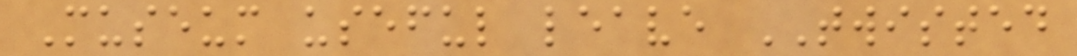Museum useful leave TWISTED
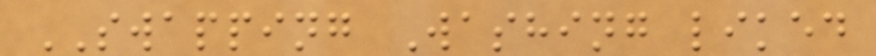SWAPPING Washing liked
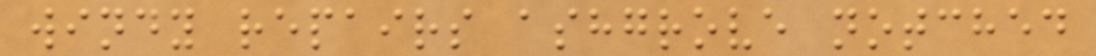windy repairs ashgrove notched
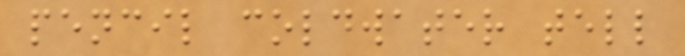pencil coldwater tell
